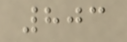803
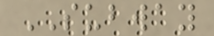SUBWAY
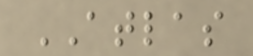ATLAS
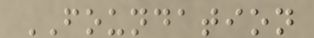FOUNDATION
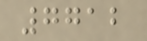7712
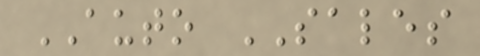AUTO SALES
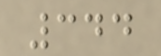344
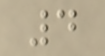4
